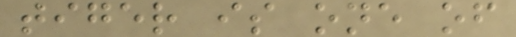tiger is one of
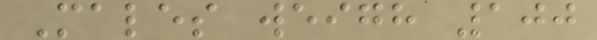Males weigh 100
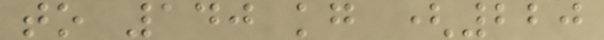to 140 kg (220
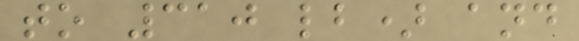to 310 lb) and
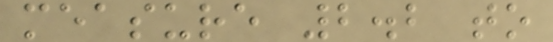measure 2.2 to
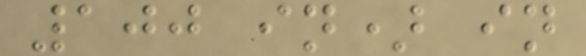100 in) in
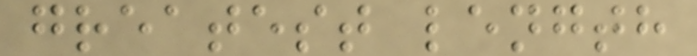greatest length
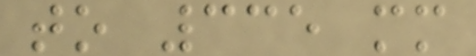to 335 mm
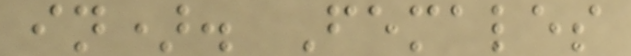in). Females
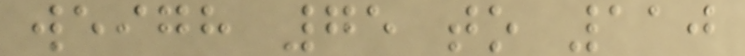weigh 75 to 110
